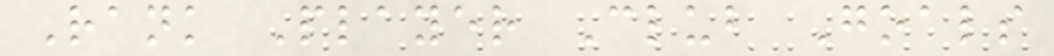Rank Player Club Goals
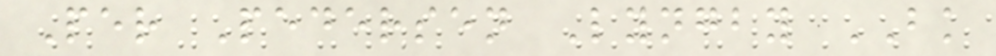Per Pedersen Lyngby BK
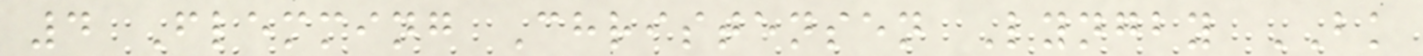4 Flemming Christensen Lyngby BK
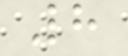8
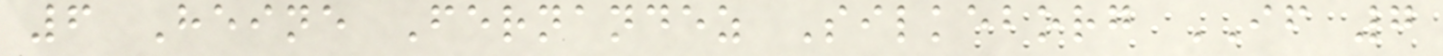6 Heine Fernandez Silkeborg IF 7
